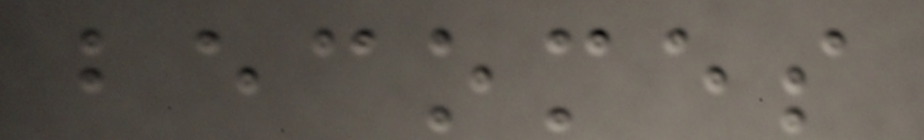becomes
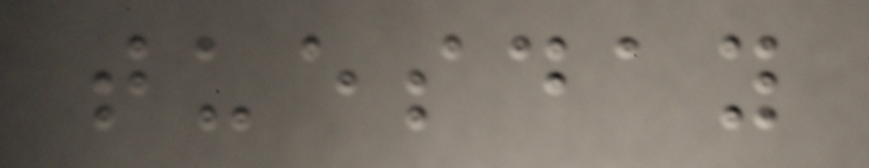tuesday
